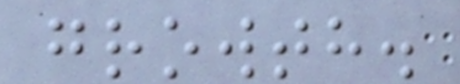growth.
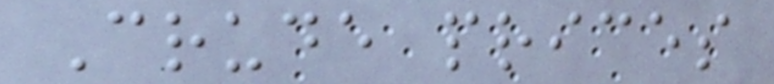Crude prices
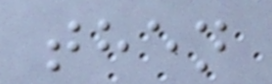then
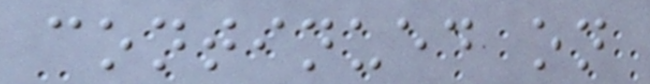continued on
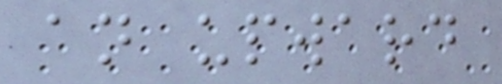an upward
